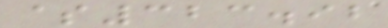$323.92
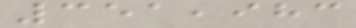351,983
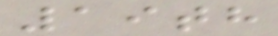19th
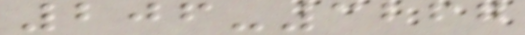206-3267
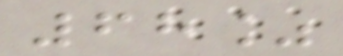68%
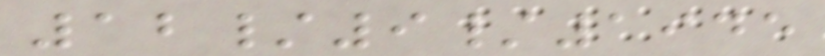12/9/1945
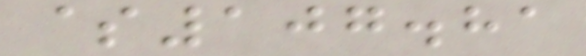$107.81
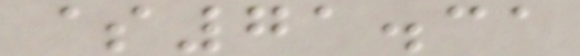$71.31
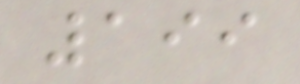199
